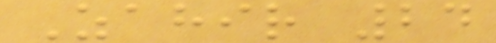Zahir 24
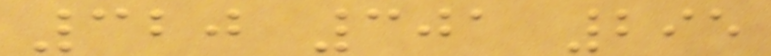320 301 295
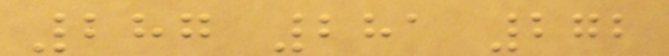287 281 272
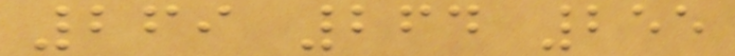269 264 255
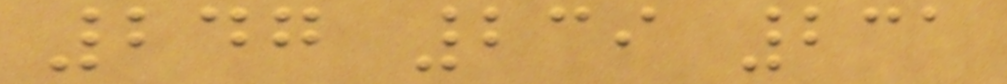247 239 231
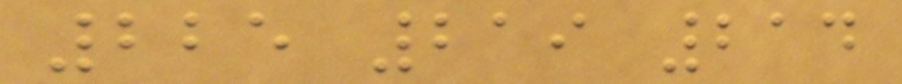225 219 214
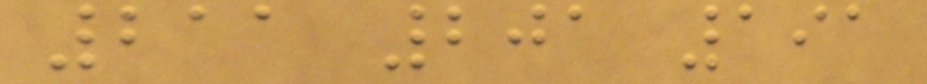211 201 191
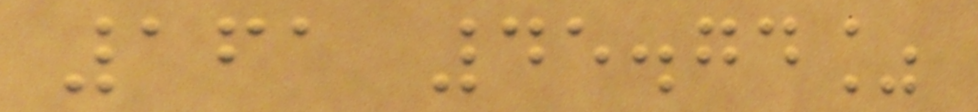161 45.74%
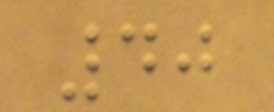40
